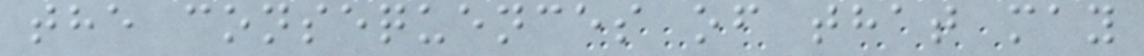the consequences of that may
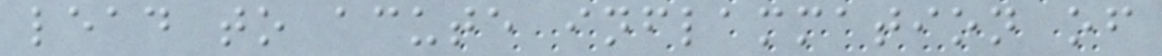lead to acute inflammation of
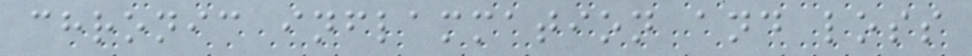chronic inflammation and loss
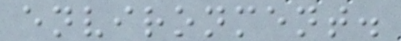environment.
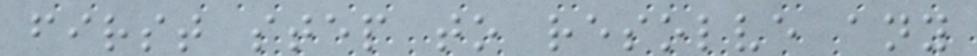first step to resolve any
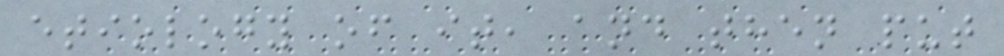etiology of it, and then put
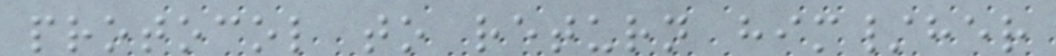protocol to return him/her
